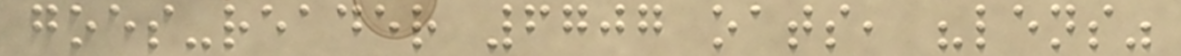goes-reader 6707 oats, "lens"
